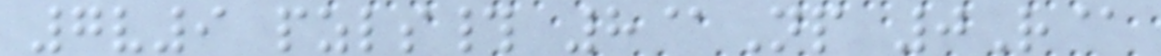7v9 pzls# 8@Np 0R@
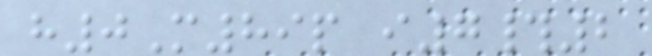h0M89p i7#2
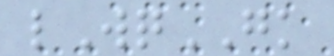lWqGK
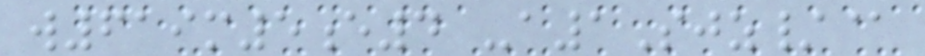w619m5e4 -a1Sjz/@
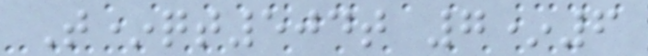T*qt504t 7*6
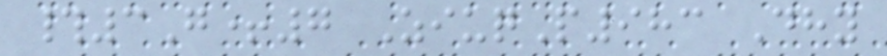#3G+7 ZiuqP983 Dhy
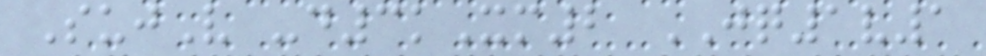SujV -d3kXm2 JQ1v1
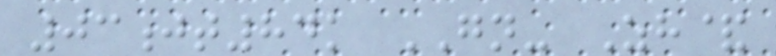03jt84k GN- Zh&
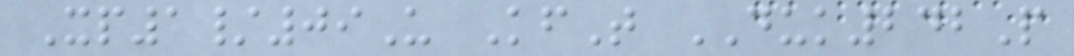Xp1/09U KfT DUK242P
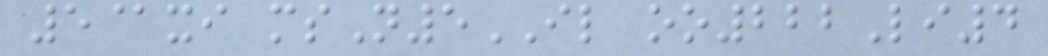5@xi msN5IL oo222Li4
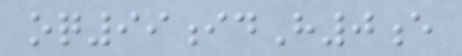oq99idH0e
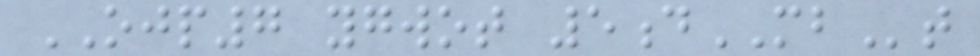OJP7 ygwot 5dMBt
